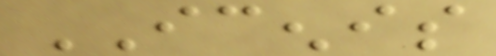ICENIS
